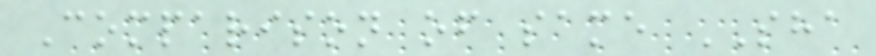Comparison of same SHA
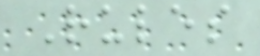Rules
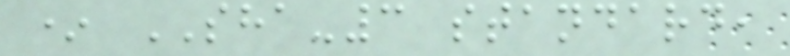* SHA-3 standard,
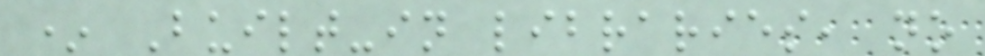* Built-in libraries, no
